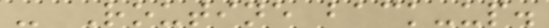- Routine back-up.
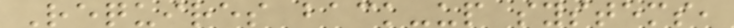Requires back-up systems,
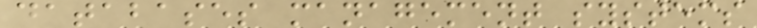databases management systems
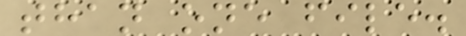than one file.
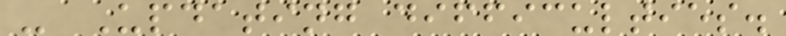- Updating difficulties.
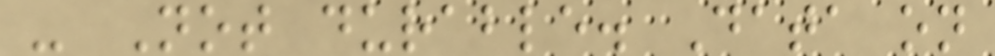- Not durable. Data on
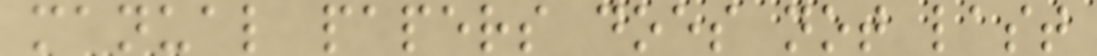manual papers does not last
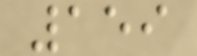159
